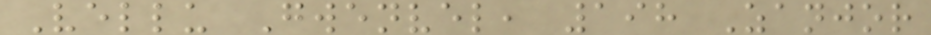Vellu Gwenvel, 198 Zanjor
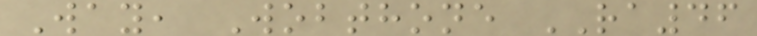Way, Wobthone RA46
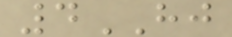4HJ
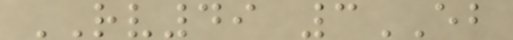RV49 3EB
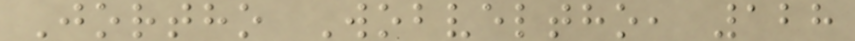Jortho Wobveltho, 128
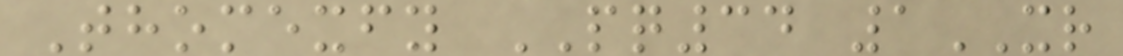Thomexfy PQ34 1XR
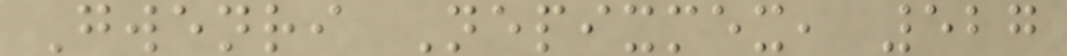Gwenri Nepixmex, 527
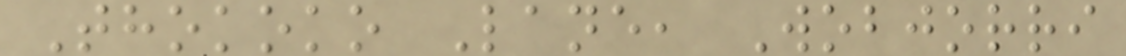Thokoko Lane, Wobjorri
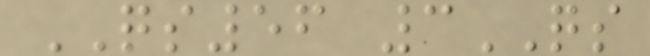QS56 3QS
